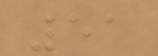51
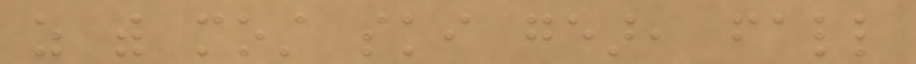as with most ski gear, fall
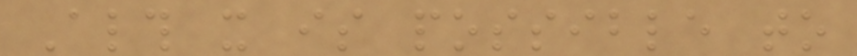Although it is possible to
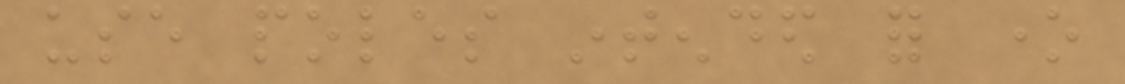use poles intended for one
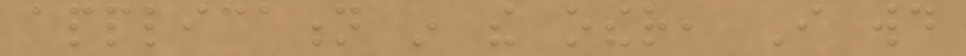application in the other, I would
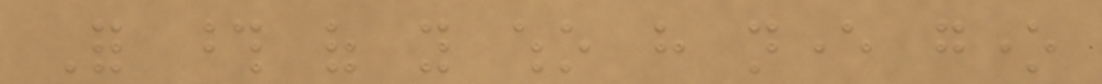For those of you who have never gone
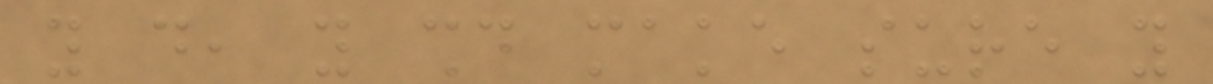you do, you should make sure you
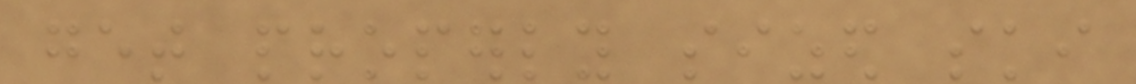get properly sized ski
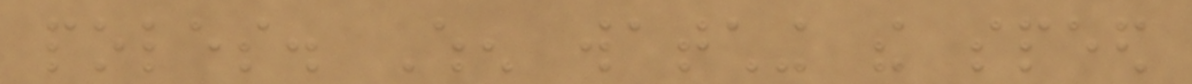poles. When watching the speed
